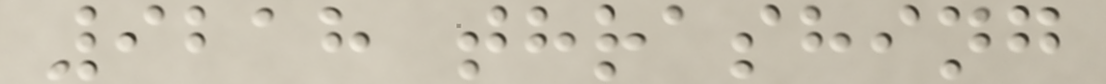9218 thrashing
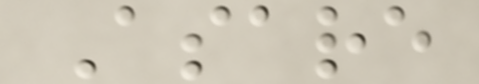Asare
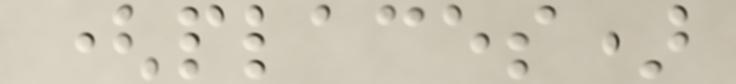(places)
